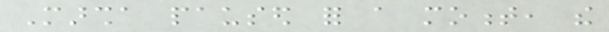Marsha paused for a moment, the
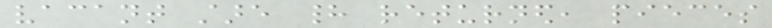vacant stare had returned, pieces
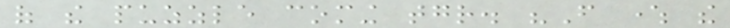of the puzzle coming together. "From where the
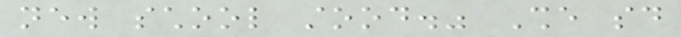new school stood." She said
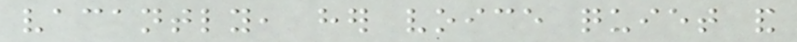vacantly, her voice quiet and
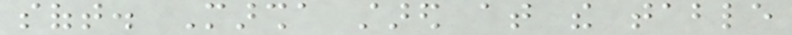soft. Marsha stared at the table
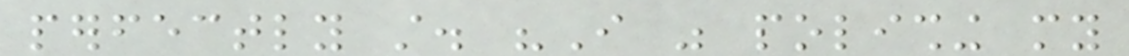perfectly still. "I was polishing my
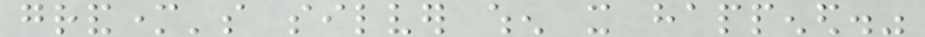grandmother's silver when it happened."
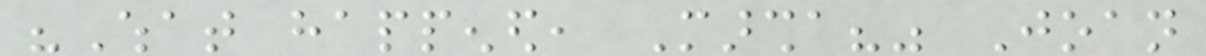"What happened, Marsha?" Joan
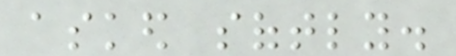asked softly.
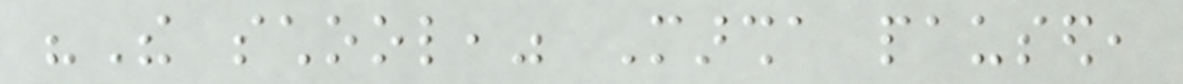"The school," Marsha paused,
